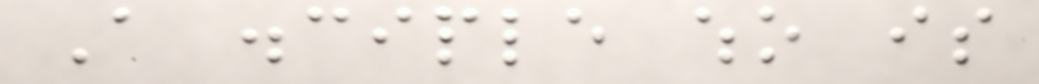A disciple who is
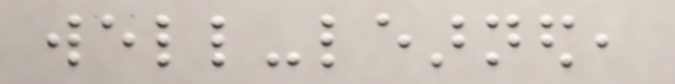well-learned,
